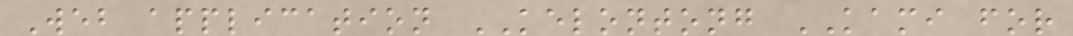Web application KELONTONG KAMI for
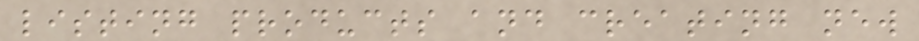listing products and creating new
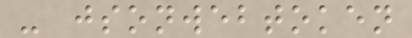- jsonwebtoken
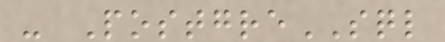- PostgreSQL
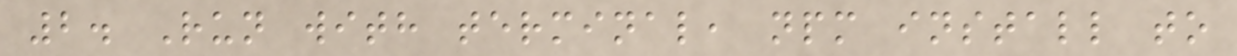2. Run with terminal, npm install to
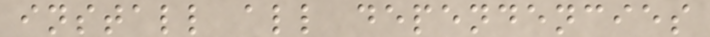install all dependencies
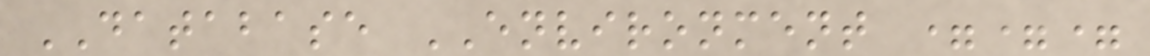DATABASE ENVIRONMENT ===
